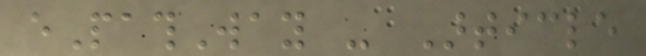ePathWay - Article
